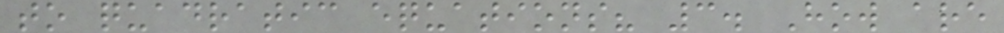to quadratic equations? 3. How are
